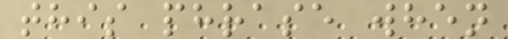this phrase when
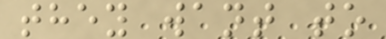they want to
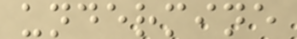undermine
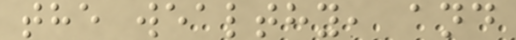the wealthy, and
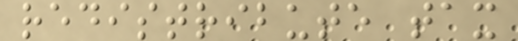redistribute tax
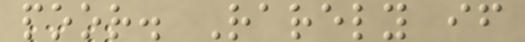poor. Rarely if
